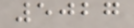5027
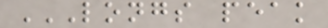LONGS PEAK
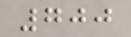700
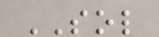SOL
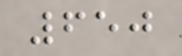650
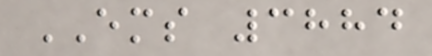EMS 3884
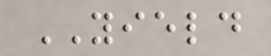YIELD
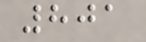801
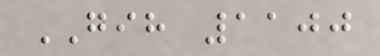GIH 1100
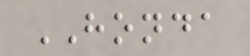HONDA
